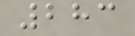283
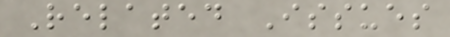Related Issues
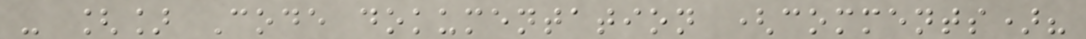- [] Code dokumentation (comments)?
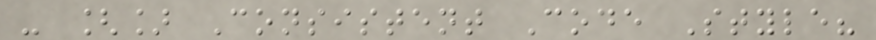- [] Consistent Code Style?
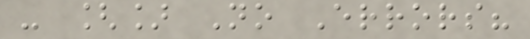- [] No Errors?
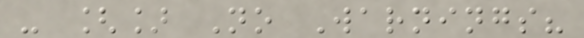- [] No Warnings?
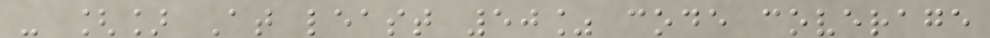- [] At least 50% code coverage
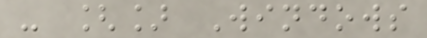- [] Windows
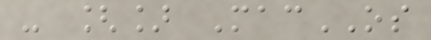- [] MacOS
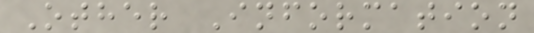Other Information
